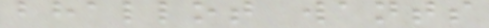bhallot wants
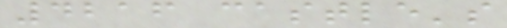4216 castle's
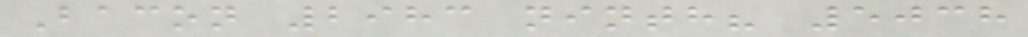Bacon 2983 ninth? 5038
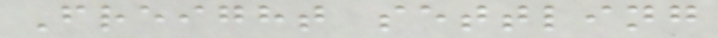Freight settling
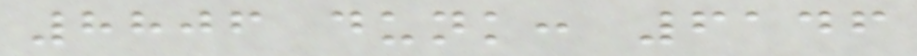8806 dunk: 6146
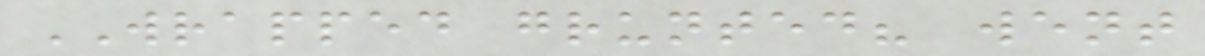WRAPPED grunted? went
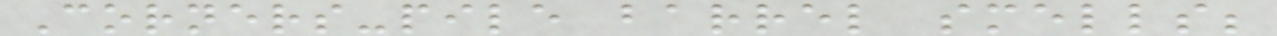Corners-pile barrel smells;
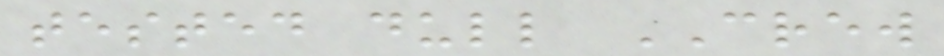tested dull CREW
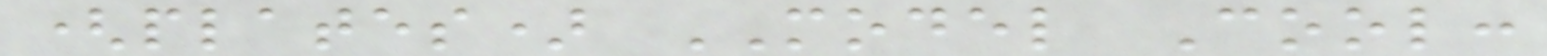(plates) MODEL Cool:
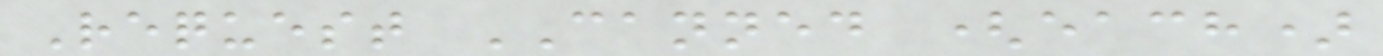Request CANNED (each)
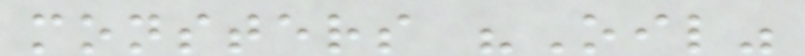monsters "Oil"
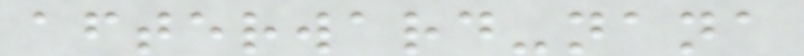afterward-nana
